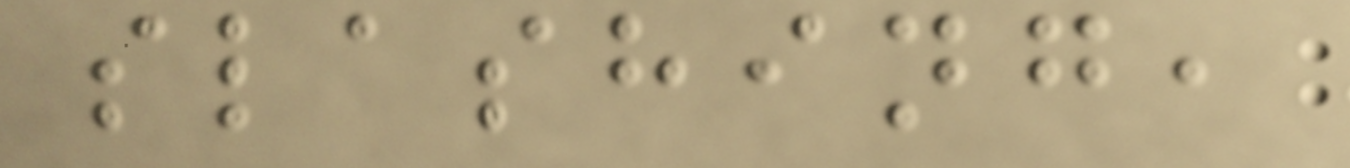slashing,
